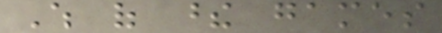Which of these games
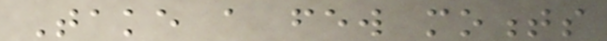Take a few moments
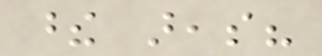these areas?
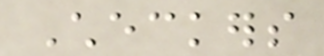Checkers
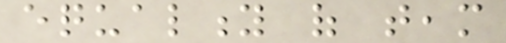equality of team
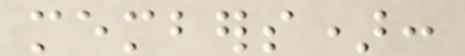members):
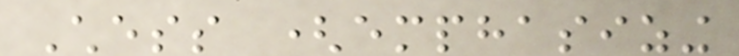Chess (emphasizing
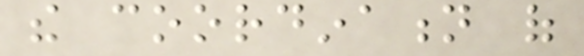the coordination of
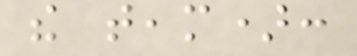the team):
